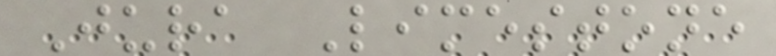Jura Limestone
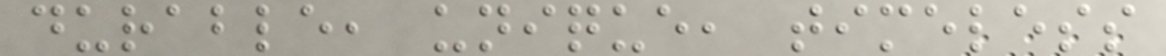durable, unique, timeless
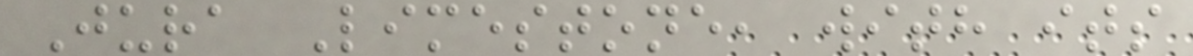Jura Limestone, with its
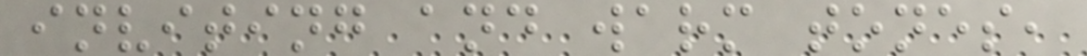inviting and warm tones,
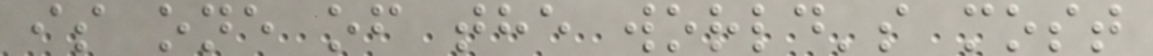is one of the world's most
